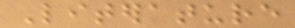Literature
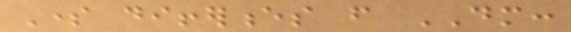Some differences from DM:
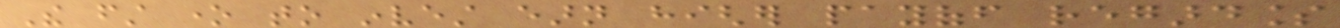The first one to invest earn higher payoff regardless
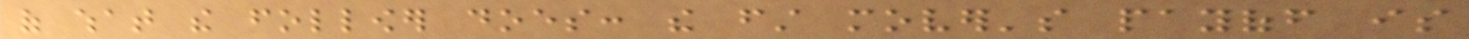of what the follower does: the first mover's payoff is
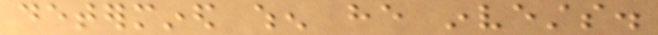determined when he invests.
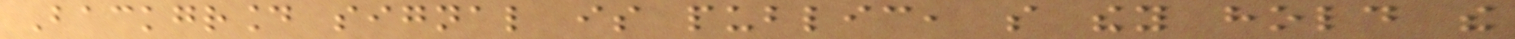Background signal is public, so they hold the
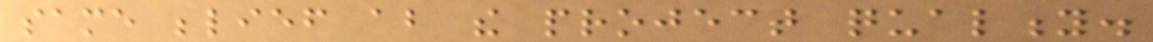same belief about the project quality.
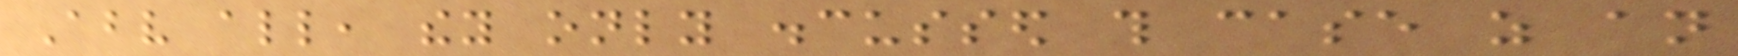Above all, they only discussed this case as an
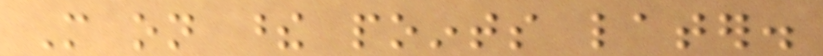More on these points later.
